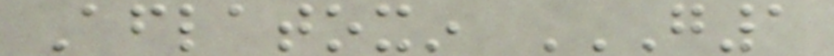Aflatoxin G1
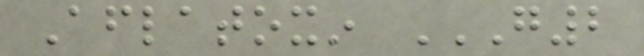Aflatoxin G2
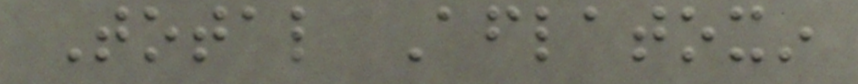Total Aflatoxin
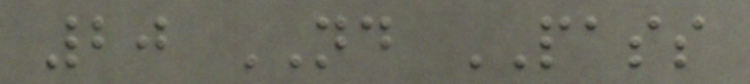20 ND PASS
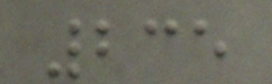235
